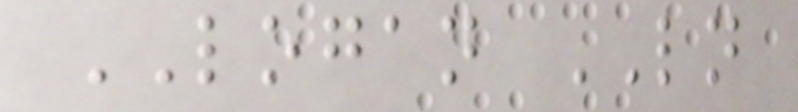LOGAN LN
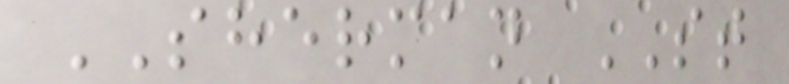SHERMAN ST
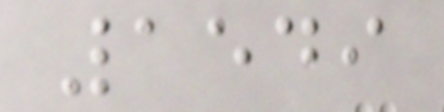1549
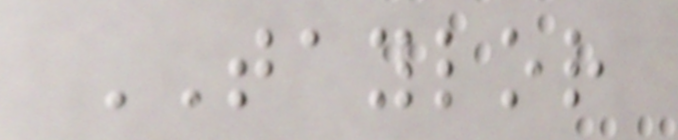TAYLOR
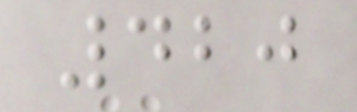420
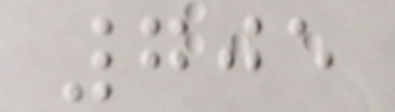705
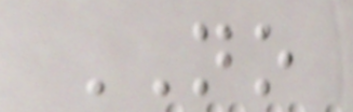NO
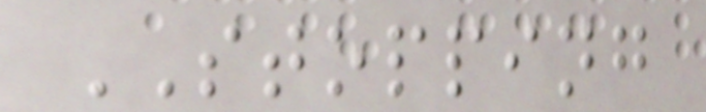STOPPING
